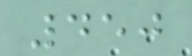450
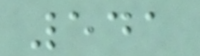541
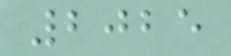2025
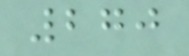270
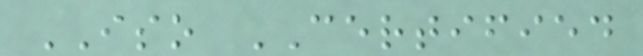ISO CERTIFIED
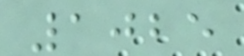1025
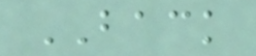BACK
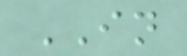IN
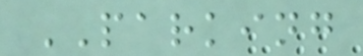PARKING
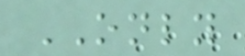ONLY
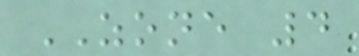ZONE 4
